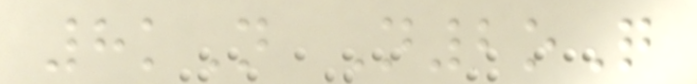8kN N2oQ
